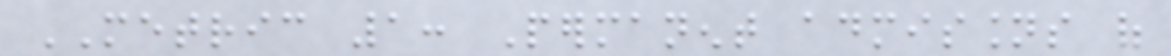METRIC 1: Permanent admissions of
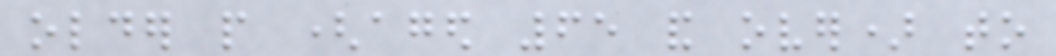older people (aged 65 and over) to
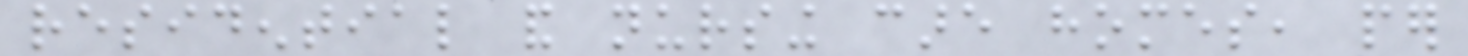residential and nursing care homes, per
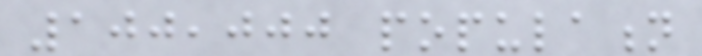100,000 population
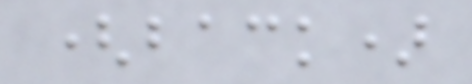(back)
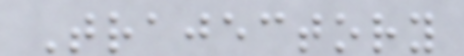Trajectory
